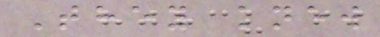They knew
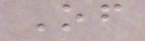Of
